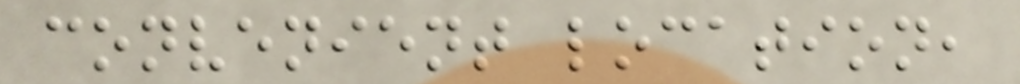convenient location,
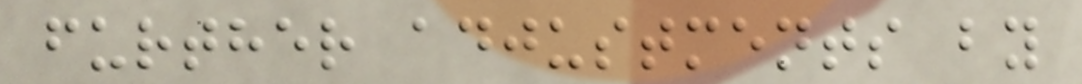further adjustments by
